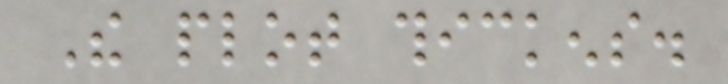The plot thickens.
